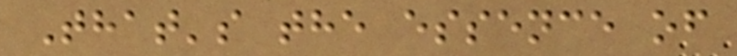That's the essence of
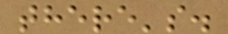there's.
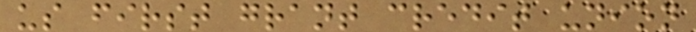us first grant credit union
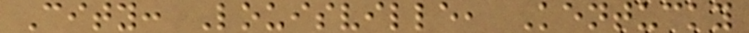City: Louisville, Kentucky
